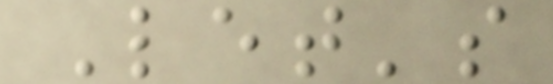Let's
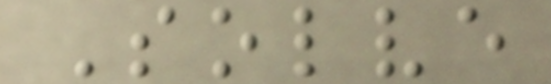Solve
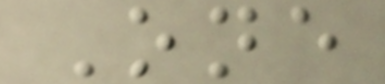One
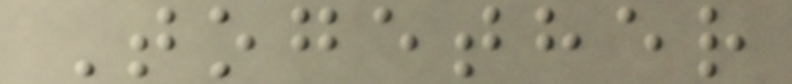Together
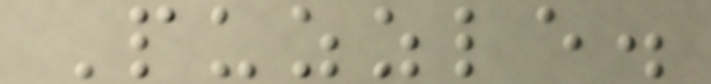Puzzle.
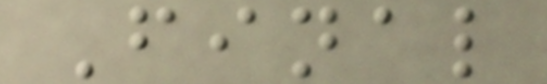Final
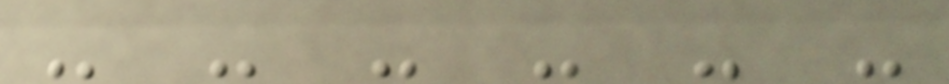- - - - - -
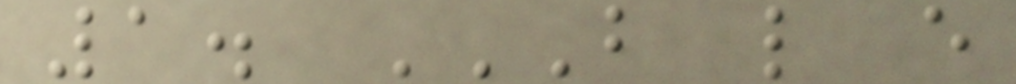1. B L E
